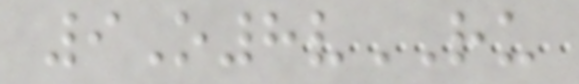9O8vRU
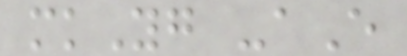mkYg -aE
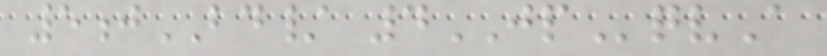5jBD/ 4JPqvA
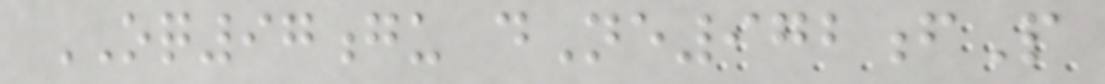OQ97gu dNe972fP
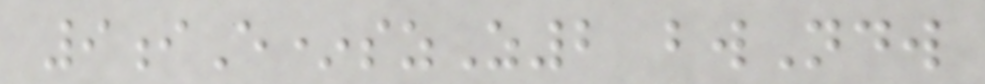9iE*szZ2 bwNdw
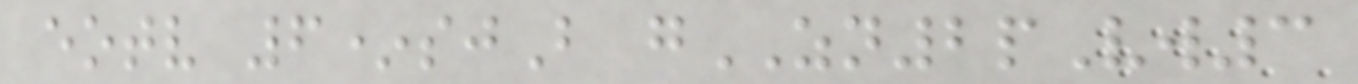eotv 6*sjB gZN2pVw3
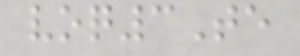voq3Te
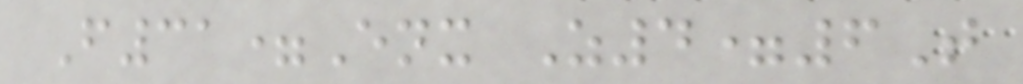F31=Enx Z4=6T
